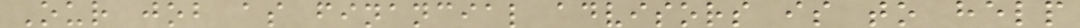Our job as financial advisors is to help
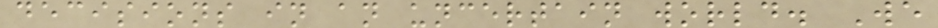decisions in an uncertain world. We
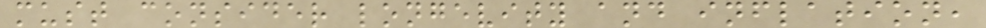must consider longevity and inflation,
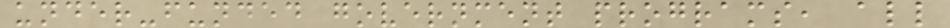under-funded government programs, all
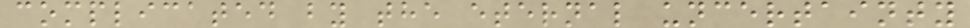complicated by the eternal uncertainty
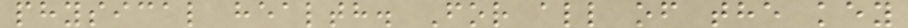physical health. For all of the key
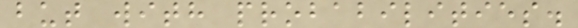but with probabilities.
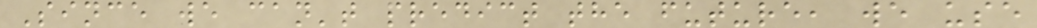Since we can't predict the future, we use
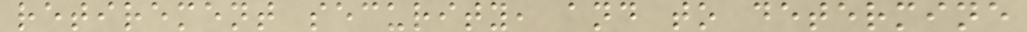retirement security, and to determine
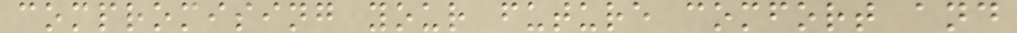compromising your future comfort and
